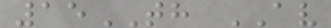15TH AV
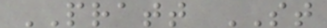PRATT ST
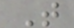T
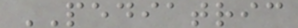PEDIATRIC
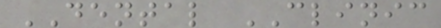DENTAL CLINIC
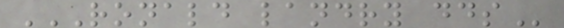RONALD LANDRY DDS
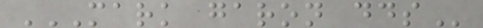MARK GARON DDS
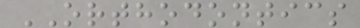ORTHODONTICS
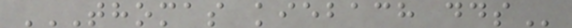THOMAS KIEBACH DDS
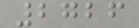2726
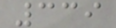339
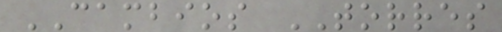CAMBIOS TORRES
